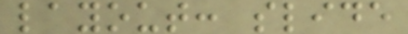layout: slide
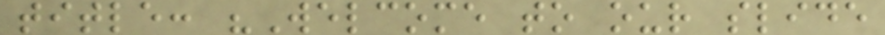title: "Welcome to our slide
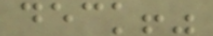deck!"
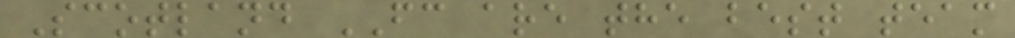Scotland FC are the best team
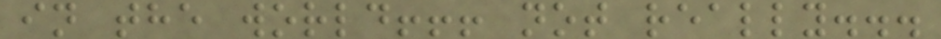in the world!!! not really...
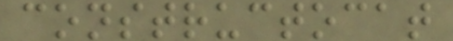constructocat
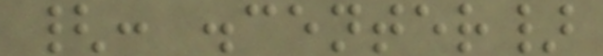{: .center}
